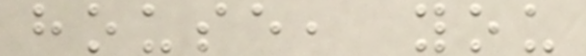house, you
